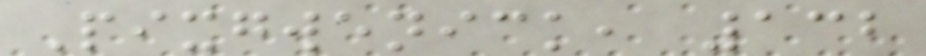Pixgwenick, 132
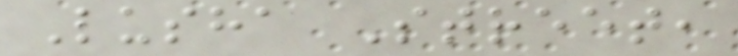Lusha Street,
